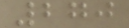270
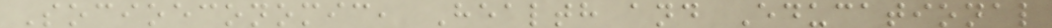Socioeconomic, Health and Educational
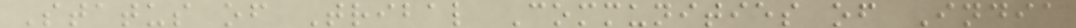Status of Tribal Communities of India
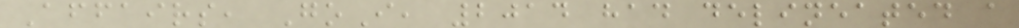Affairs, GoI, 2014 had delineated a
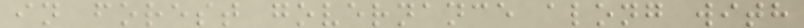in forest governance along with
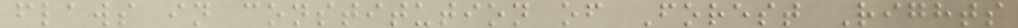flaws in constitution of Forest Rights
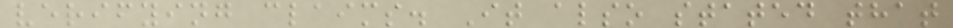verifying claims. It also stated that
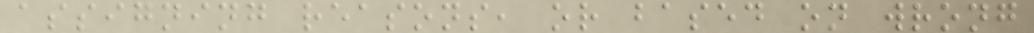assigning reasons, or based on wrong
